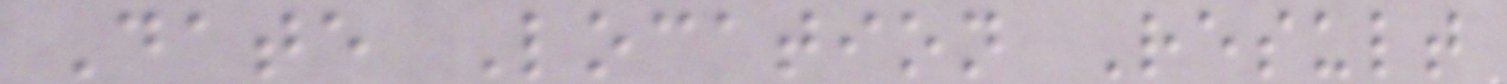Date Location Result
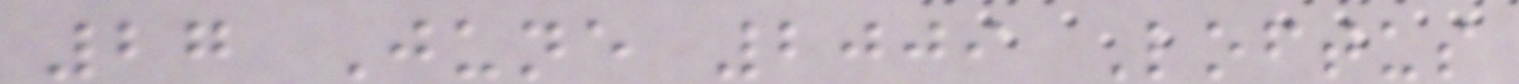27 June 2009 Loftus
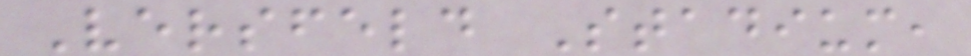Versfeld Stadium,
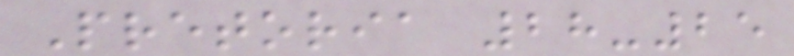Pretoria 28-25
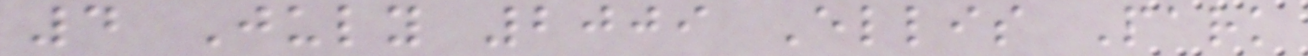4 July 2009 Ellis Park
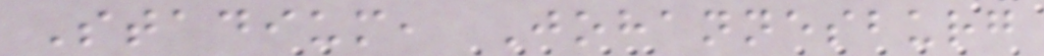Stadium, Johannesburg
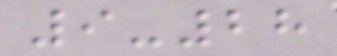9-28
